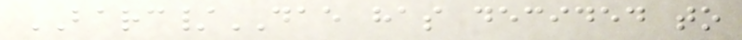BARC/DAE has decided to
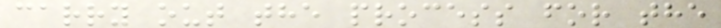carry out the process for the
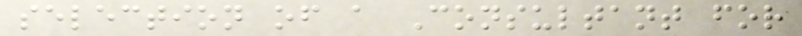selection of a Consultant for
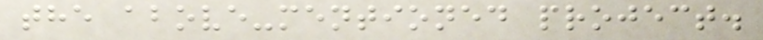the above-mentioned project.
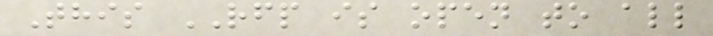This RFP is open to all
